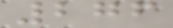276
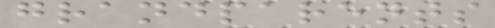grandparents
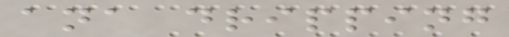ana dripping
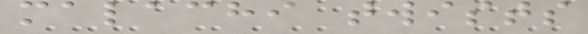malachi twists
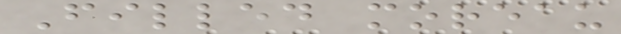Filled moreau
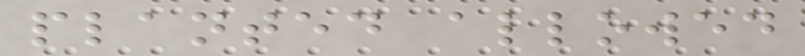planted allowed
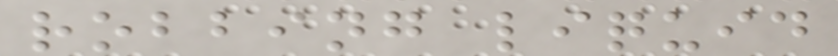robbing liquid
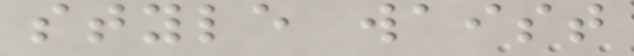style waist
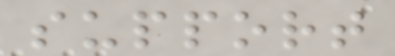support
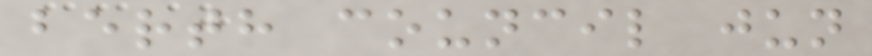berth council jun
